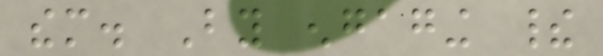them. By engaging their
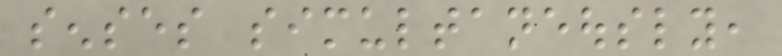senses simultaneously,
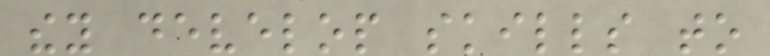they develop skills to
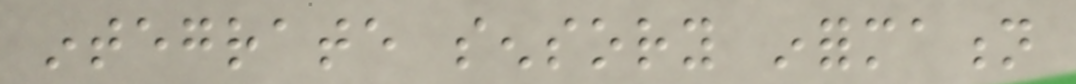integrate sensory information
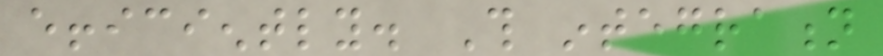efficiently. This integration
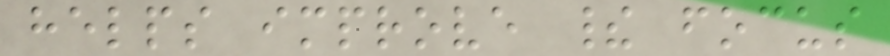helps improve their focus
